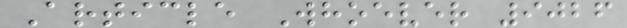Article Whoever 9026
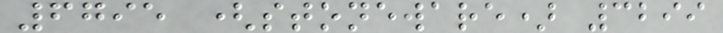6795 (stoneware) 3299
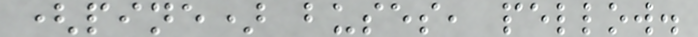(pine) buses, pellow.
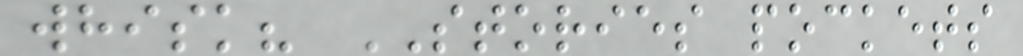whisk? STORIES pockets
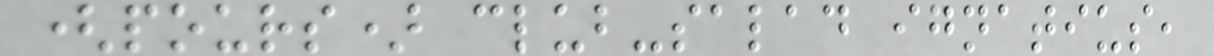(pours) club-salad ignatius,
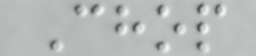Chop
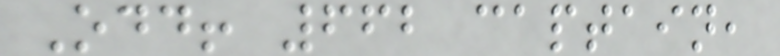Odd! 662 captain,
